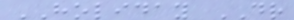HOLIDAY DR
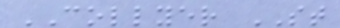COLLYER ST
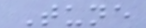Tune
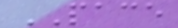PACE
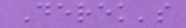Derek's
